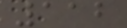112
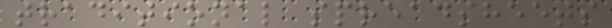traditional spreadsheets
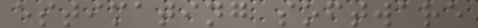estimating software
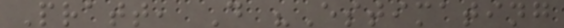Pratt, D "Estimating
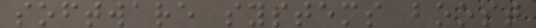software systems boost
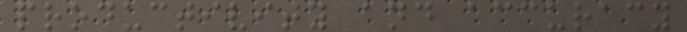productivity and accuracy
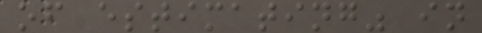of estimating" in
